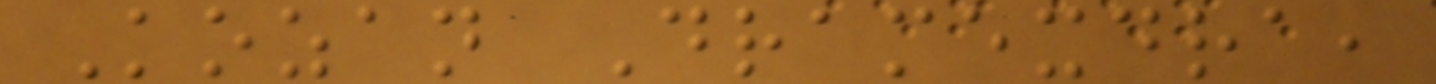Kozan Dramexdra,
